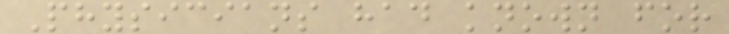Physicians had known for
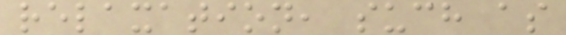relaxation, such as
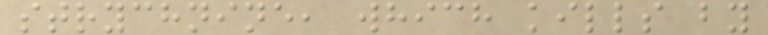strychnine, which kills by
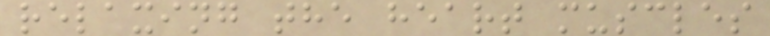relaxing the heart muscles
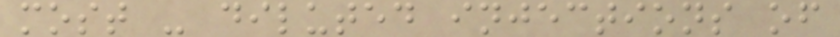most - diluted injections of
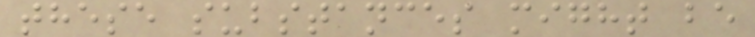these substances might be
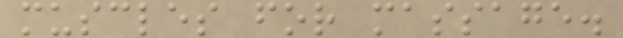muscles for massage.
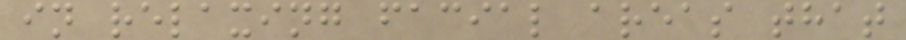in relaxing facial areas that
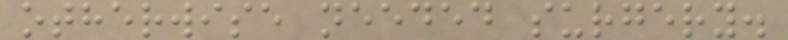otherwise needed surgery.
